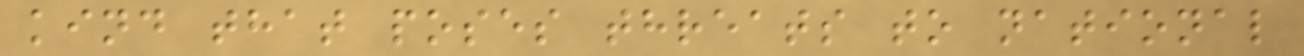kind that poses threats to national
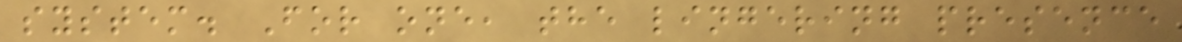system. For one, the lingering presence
